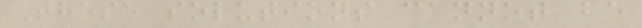These solutions cannot be
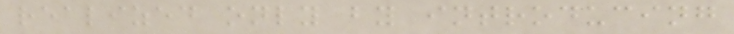realized only by introducing
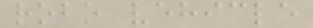robo vehicle
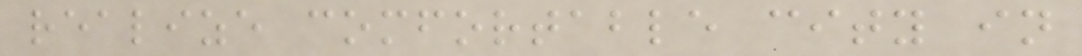realize comfortable city in
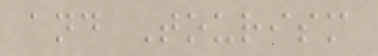and Tourism
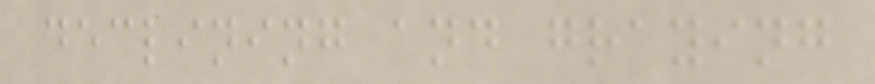declining and graying
